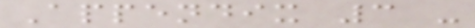Appendix 3 -
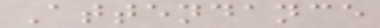Attendance
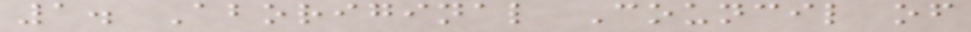1. Aboriginal Council of
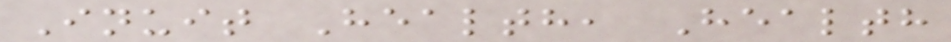Inuit Health, Health
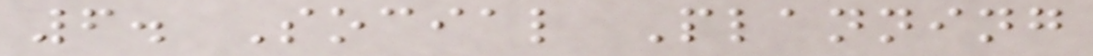6. Social Planning
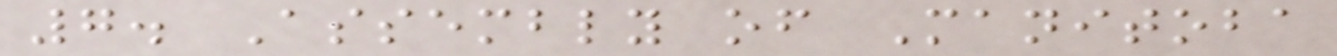7. Assembly of Manitoba
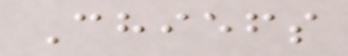Chiefs
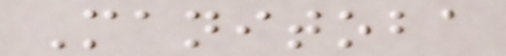Manitoba
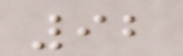92
